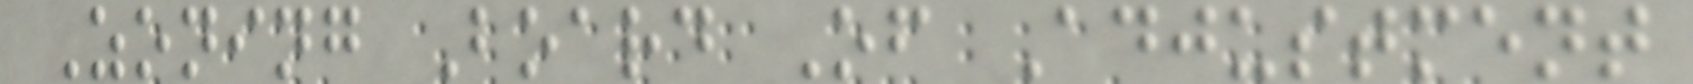Zoning Board Of Adjustment
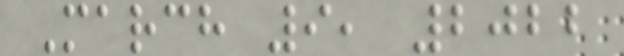March 9, 2022
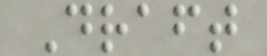Draft
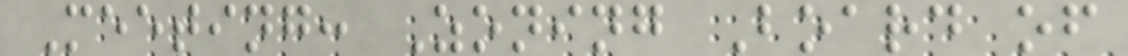Meeting: Zoning Board of
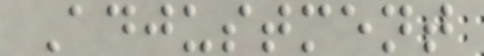Adjustment
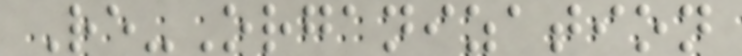Re-Organization
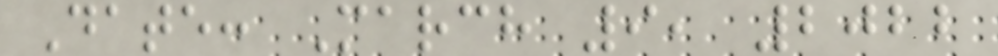Date: March 9, 2022
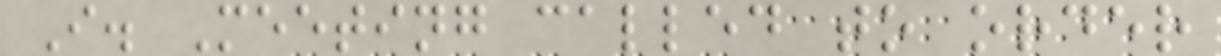I. Meeting called to order
